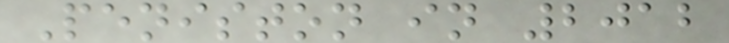Peniston in 2012
